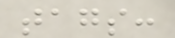tags:
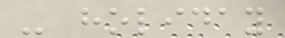- holiday
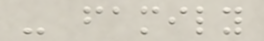- family
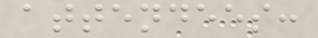attendees:
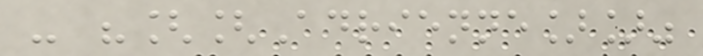- "[[Adrienne]]"
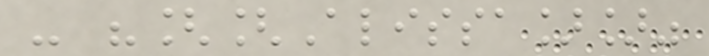- "[[Alissa]]"
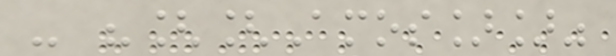- "[[Amos]]"
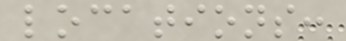locations:
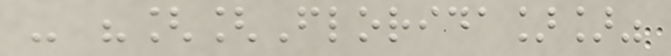- "[[Florida]]"
